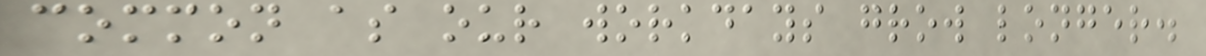common as our workdays grow longer.
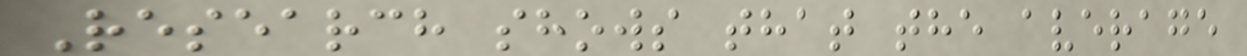Research shows that the average
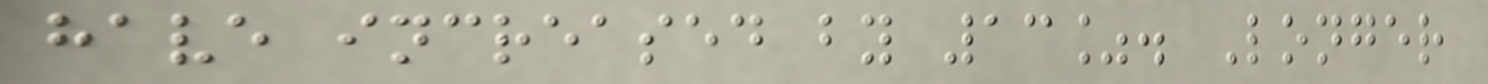have increased by 13%. Longer
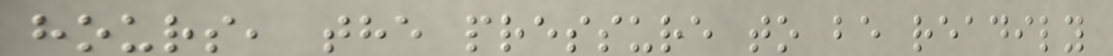hours, the pressure to be readily
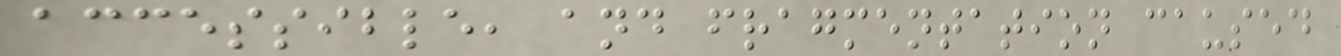accessible, and fragmentation caused
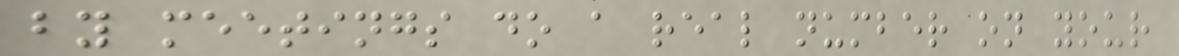by meetings do a real number on your
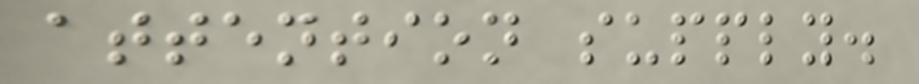attention supply.
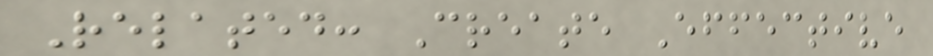Related: Create Effective
